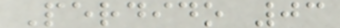Perdido 03
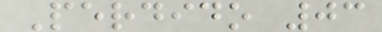Perdido 03
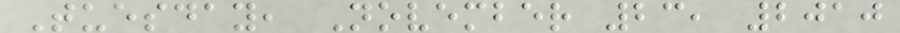Tuesday, November 23, 2010
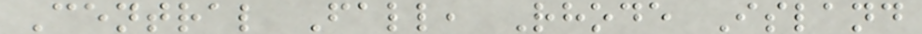Central Fall, Rhode Island
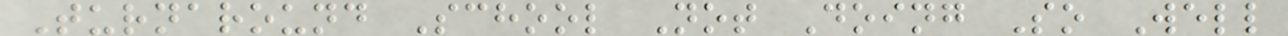Turnaround School Not Doing So Well
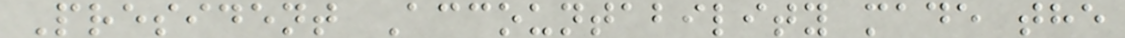President Accountability made the
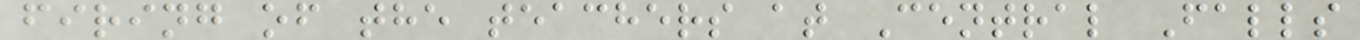firing of the teachers at Central Falls
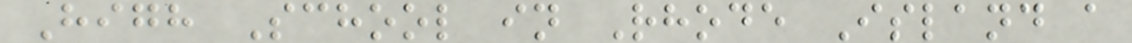High School in Rhode Island a
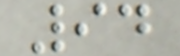94
